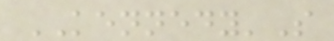KENNEDY'S
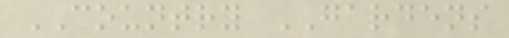COUNTRY GARDENS
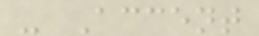- Accent
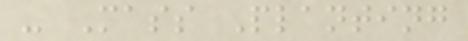- Mass Planting
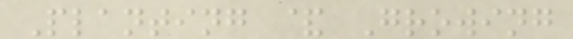Planting & Growing
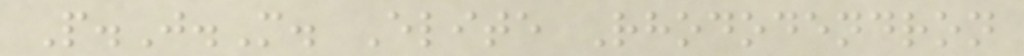P.J.M. Elite Rhododendron
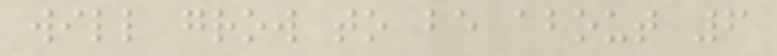will grow to be about 6
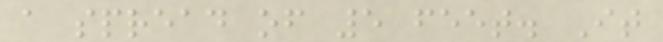a spread of 5 feet. It
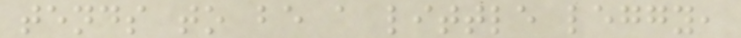tends to be a little leggy,
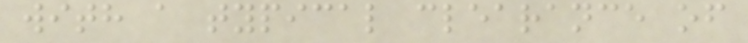with a typical clearance of
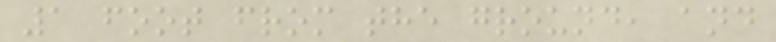1 foot from the ground, and
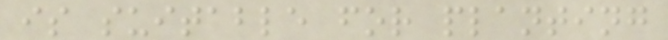is suitable for planting
